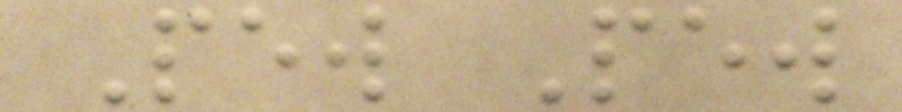Pew Pew
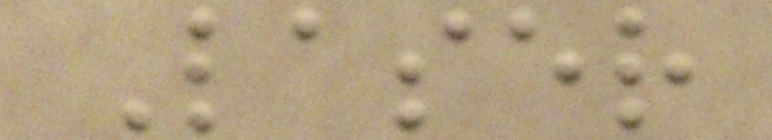Laser
